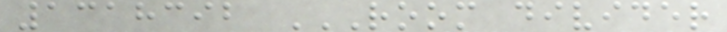1318392 ROOM DIVIDER
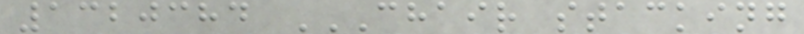1320384 CHAIR STACKING
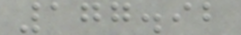177.92
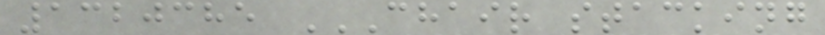1320385 CHAIR STACKING
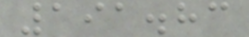191.83
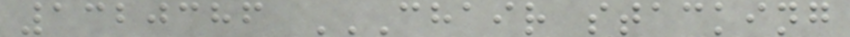1320386 CHAIR STACKING
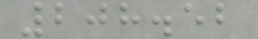208.52
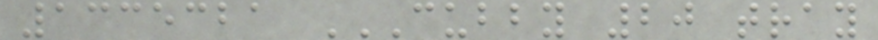1335321 CUBBY 20 TRAY
